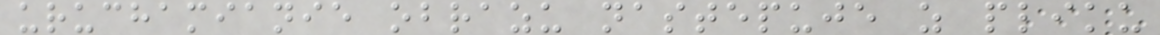uruchamianie obrazu nastepuje z pliku
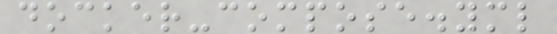docker-compose.yml
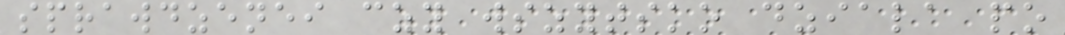sprawdzenei czy wszytsko dziala po
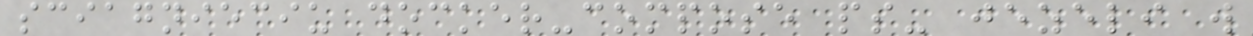sciagnieciu docker-compose ps- jezeli w
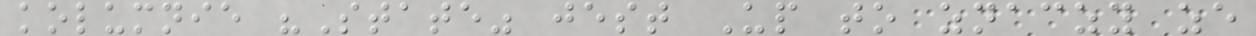kolumnie "State" jest Up to znaczy ze
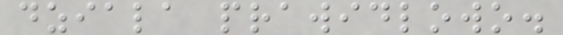dziala prawidlowo.
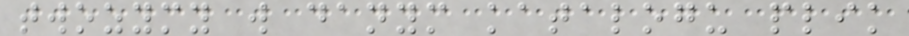twozymy w danym katalogu plik
